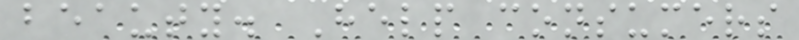beauty. Help consumers
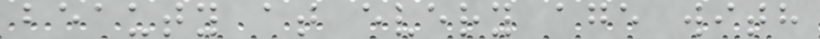beauty at every age with
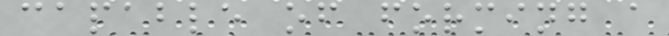capable of forming a
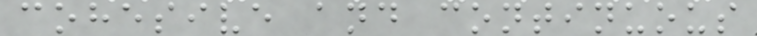cohesive and continuous
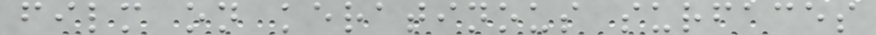film on keratinous surfaces
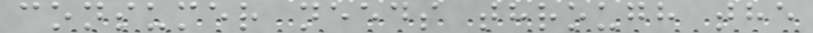consumer needs through the
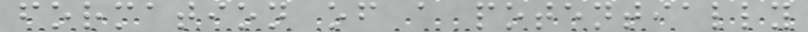formation of a potentially
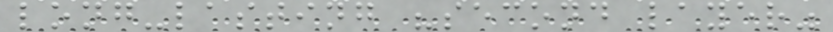long-lasting "second layer"
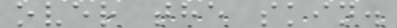over the skin.
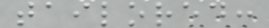tailored:
